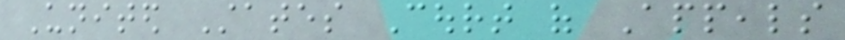United States Court of Appeals
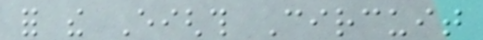for the Eighth Circuit
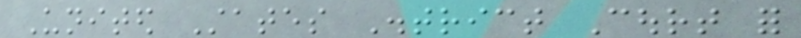United States District Court for
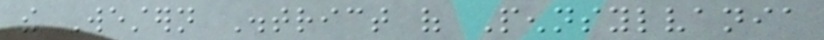the Western District of Pennsylvania
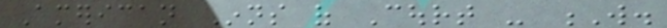American Inns of Court - W.
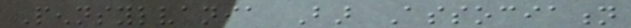Pennsylvania Bar Association
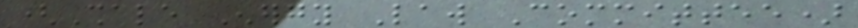(Shale Energy Law Committee)
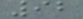92
